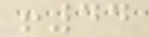!44
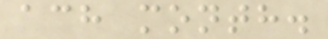ach month.
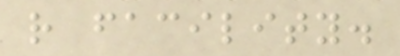r facility.
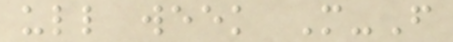ull week M-F
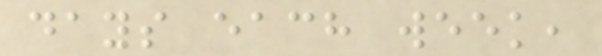days each week,
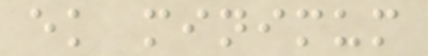ek minimum
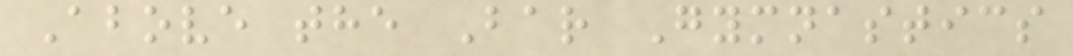Above the Bar Gymnastics
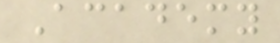Academy
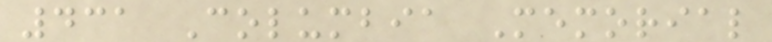431 Columbia Memorial
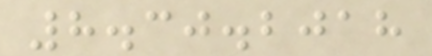8.30.2018
